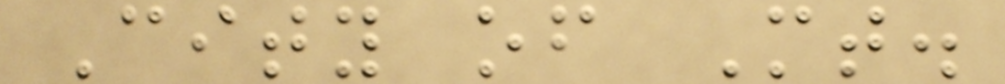City of Mt.
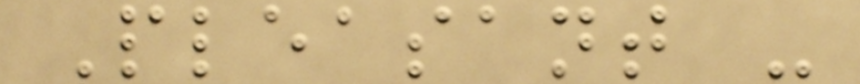Pleasant -
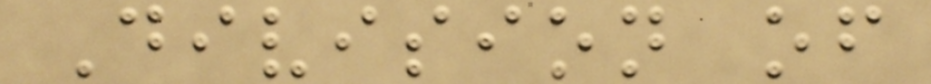Division of
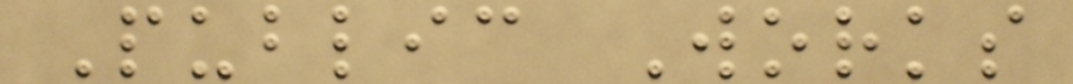Public Works
